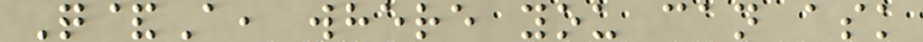Q&A, where you can ask
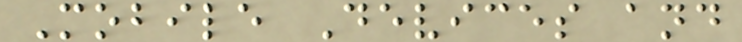Mobile Devices and
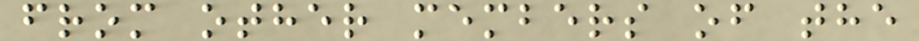from other members of the
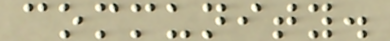community.
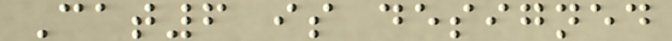Cat6 is designed
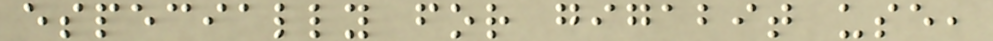especially for gigabit use,
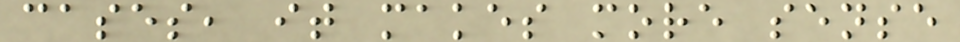cases, it makes more sense
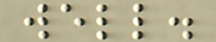well.
